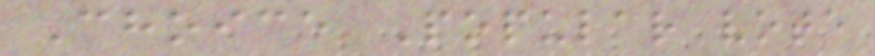Choice Popular vote
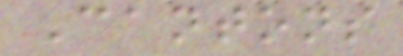Cantons
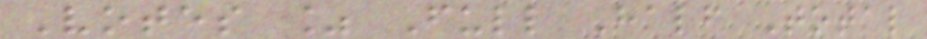Votes % Full Half Total
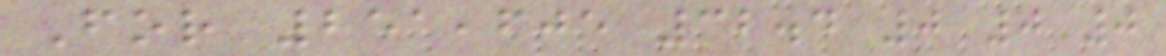For 251,605 32.4 0 0 0
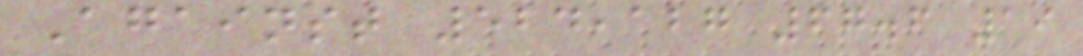Against 524,127 67.6 19
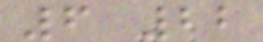6 22
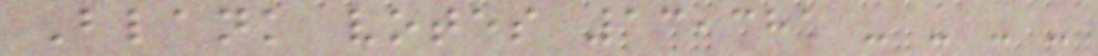Blank votes 13,381 - - - -
